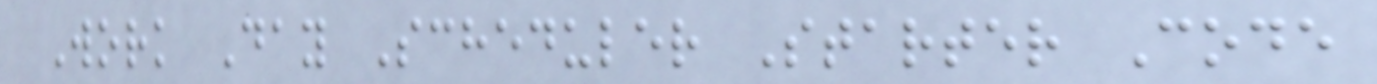Work Day Scheduler Starter Code
